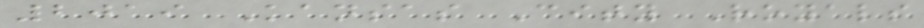2019 Kansas City Royals
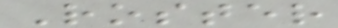Roster
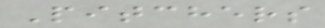Pitchers
